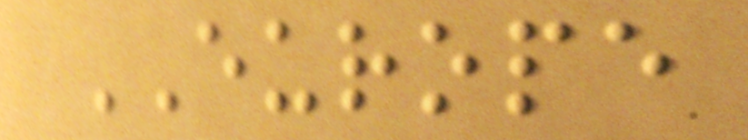EUROPE
